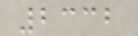2332
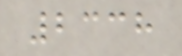2338
